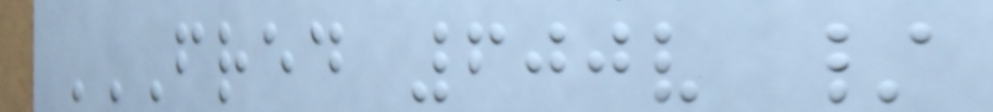FRED 600V /
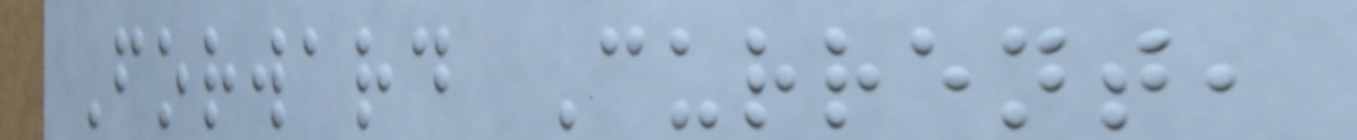Forward Current,
